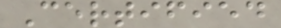Certified
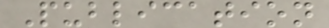Publication
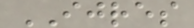IJRES
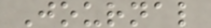Journal
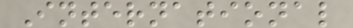International
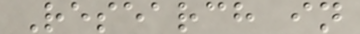Research in
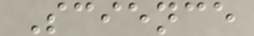Science
